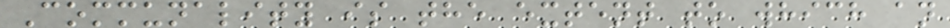Communality is the extent to which an
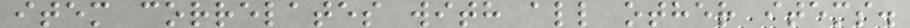item correlates with all other items.
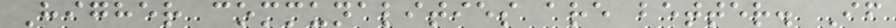Higher communalities are better. If
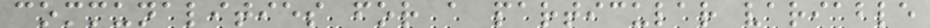communalities for a particular variable
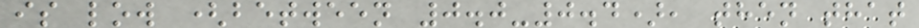is low (between 0.0-0.4), then that
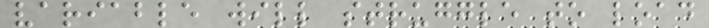variable will struggle to load
